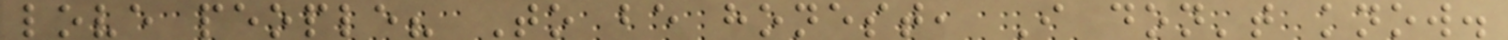love people? To be honest, I don't know.
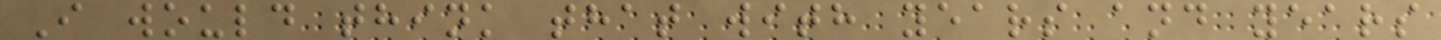I would think that with years and years
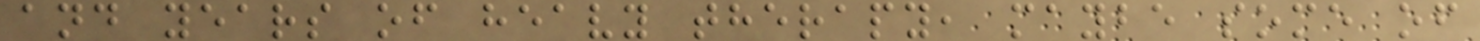and years of heavy therapy, maybe some of
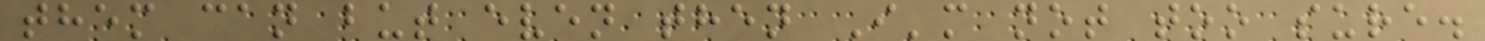them can but even then I'm not too sure.
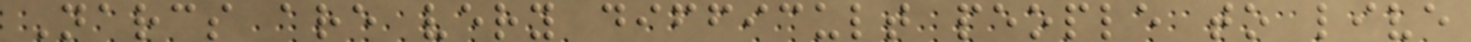Narcs are very difficult people to live
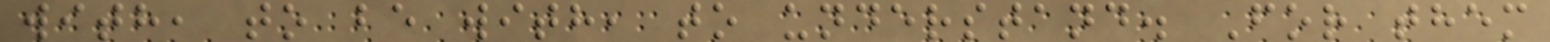with, to be with, to understand. For them
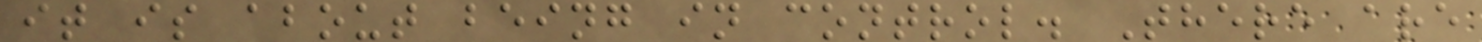it is about being in control. There are
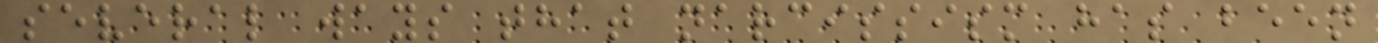several ways that narcissism has been
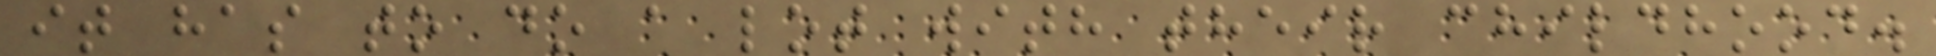it has to do a lot with their childhood.
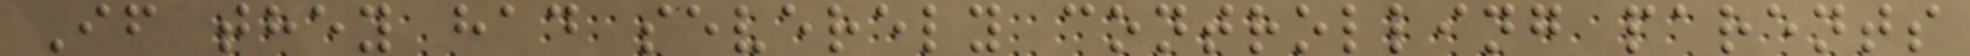If they had severely controlling parents
